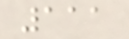111
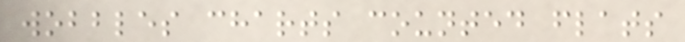wobbles charts counted flats
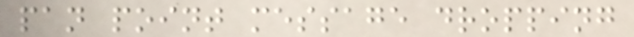pan point message dropping
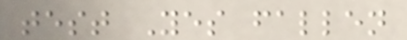test Yes fallen
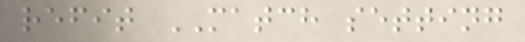refit MATCH setting
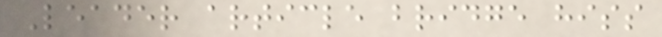Leader article bridge hiss
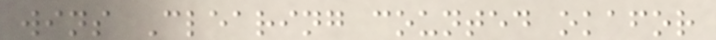wins Clearing counted okafor
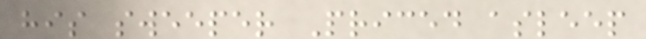his sweeper Priced asleep
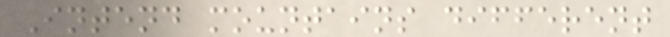Intend mountains different
